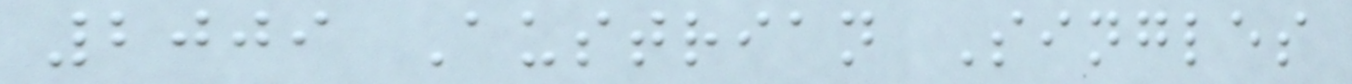2009 Austrian Singles
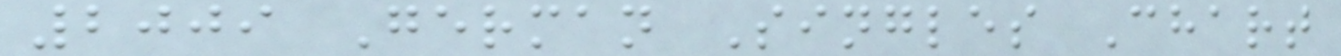2009 German Singles Chart
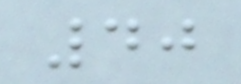40
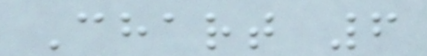Chart 6
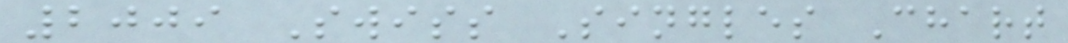2009 Swiss Singles Chart
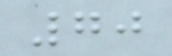70
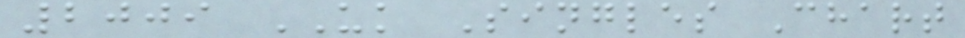2009 UK Singles Chart
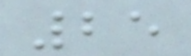25
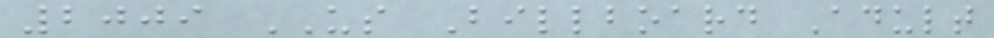2009 US Billboard Adult
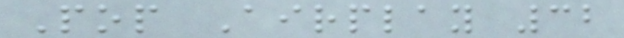Pop Airplay 32
